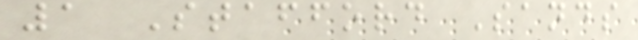1 Stafford Sands
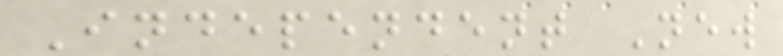Independent New
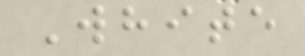White
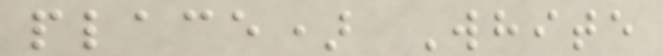place) White
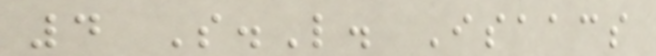4 S.L. Isaacs
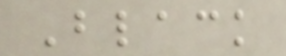Black
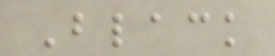Black
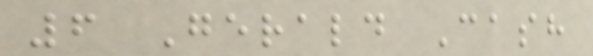6 Gerald Cash
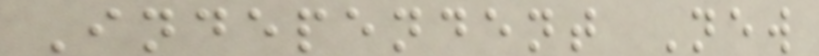Independent New
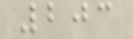203
